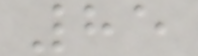85
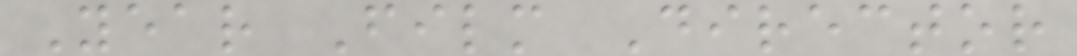Year Film Director
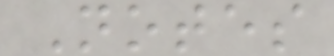Notes
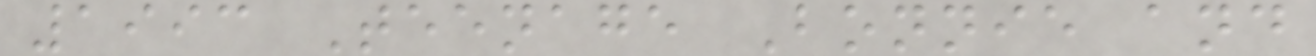1993 Teenage Bonnie and
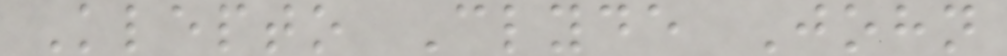Klepto Clyde John
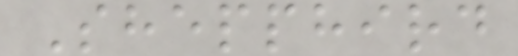Shepphird
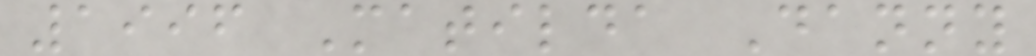1996 Matilda Danny
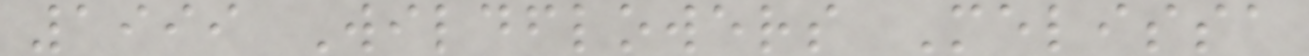1999 Wildflowers Melissa
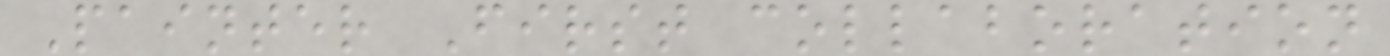Painter First collaboration
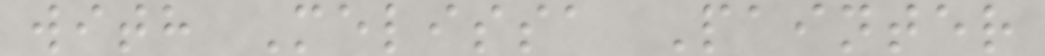with Melissa Painter
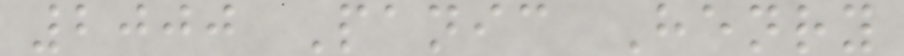2000 Panic Henry
